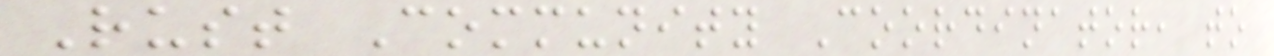Rust Community Coordinator, to
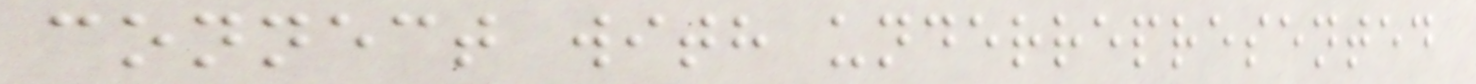connect with underrepresented
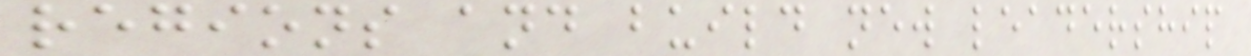regions and build new leadership
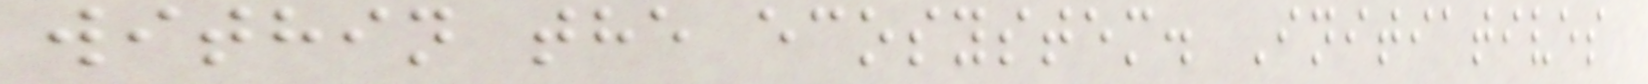within the ecosystem. Initiatives
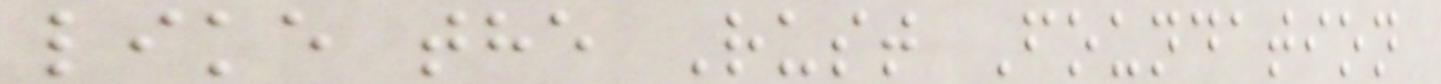like the Rust Foundation
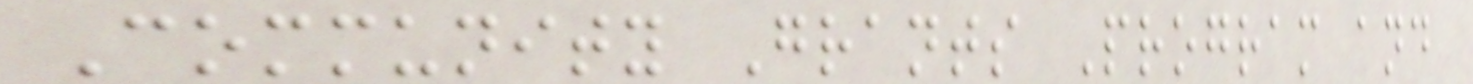Community Grants Program and
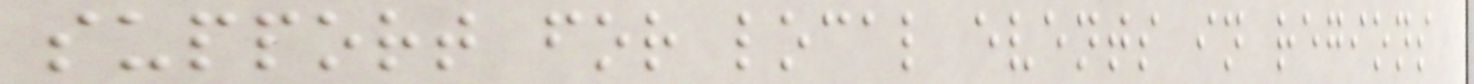support for local events in regions
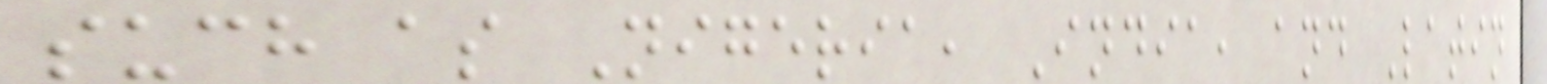such as Nigeria, India, and Latin
